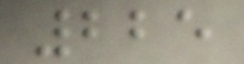225
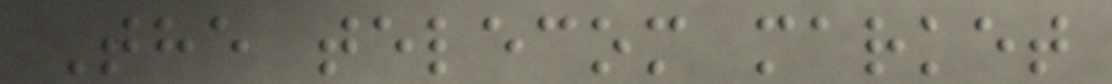The telecom market
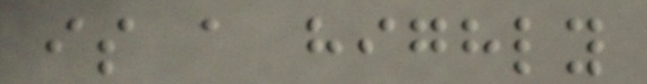is a highly
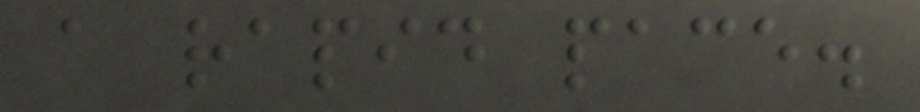a rapid pace.
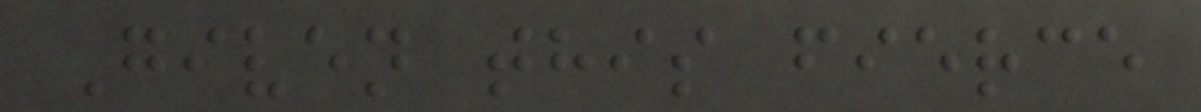Given this fierce
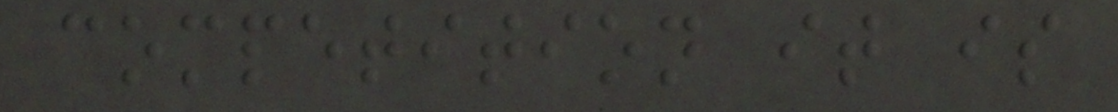competition it is
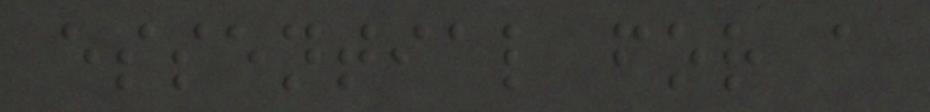essential for a
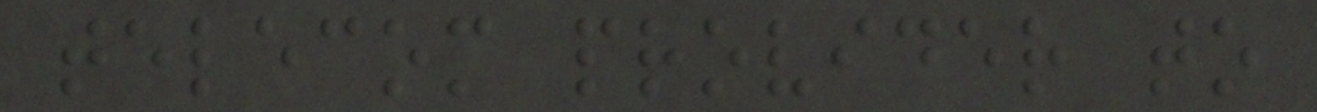telecom provider to
